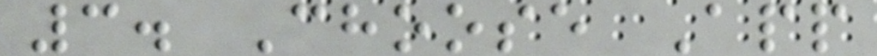3. Choose App
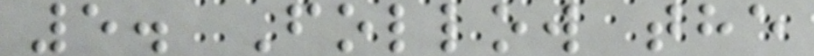5. Follow the
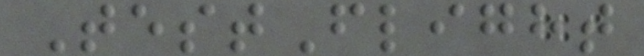TestFlight
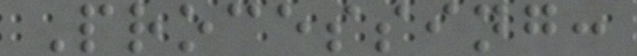Processing:
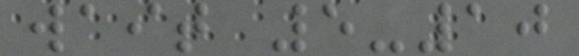wait 5-10
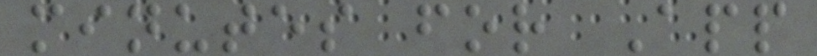minutes for App
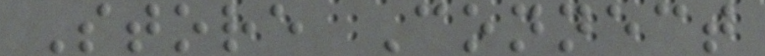Store Connect
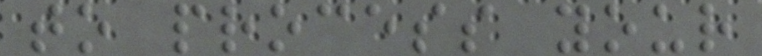to process your
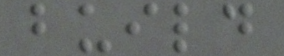build
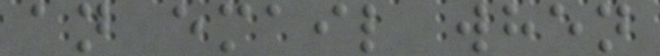an email when
